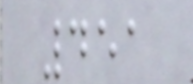451
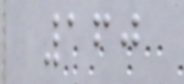160
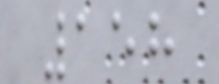158
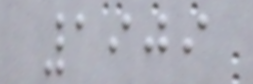1909
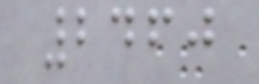2460
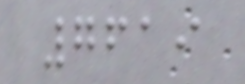7619
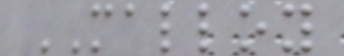MALLOY
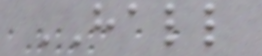HALL
